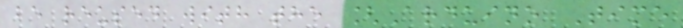be reused with the [Arduino Time
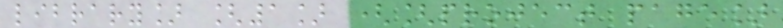library] [1] ([project page]
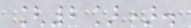[2]).
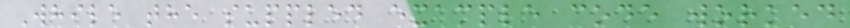While the suppled example code worked
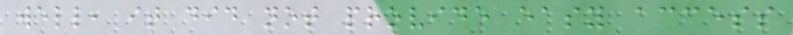well, it did not provide easy access
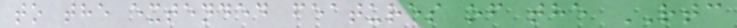to the extended features of the RTC
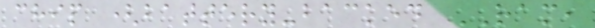chip (battery-backed RAM,
